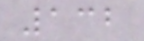132
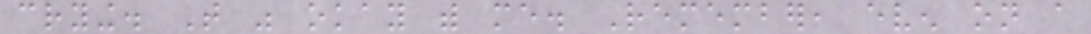crying. That was okay with me. Remember, even on a
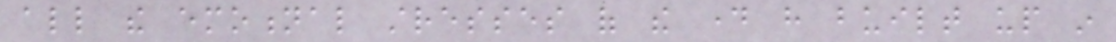all the emotional stresses of the day have built up in
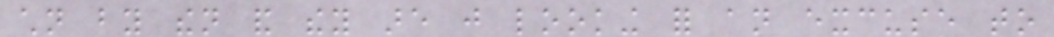children by then and they are just looking for an excuse to
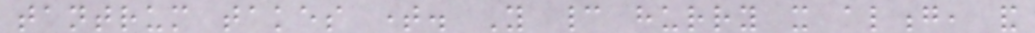tantrum takes time. You cannot hurry it along, and
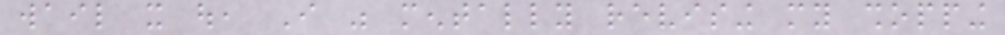wail it out, I was mentally revising my shopping
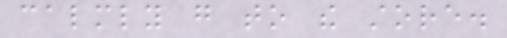calmly go to the store.
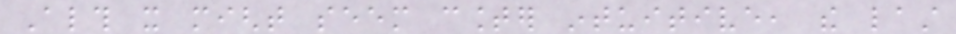Although it might seem counter intuitive, the last
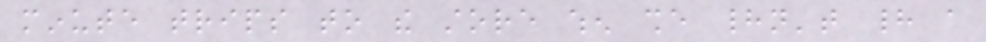minute trips to the store when she hadn't had a
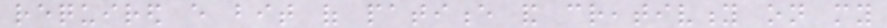required every bit of patience and creativity on my
